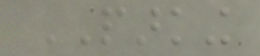PARKING
